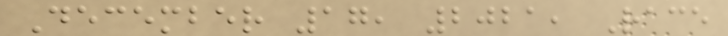December 17, 2021, Race
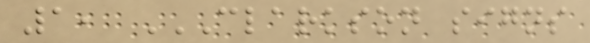1, CLARKSON SIGNS
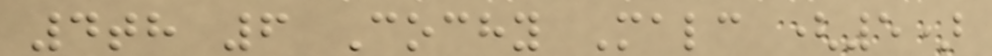4th 6 Cochy Malc (5)
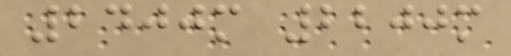2400m 2200m
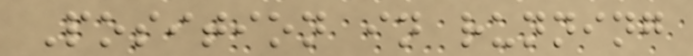Position in running
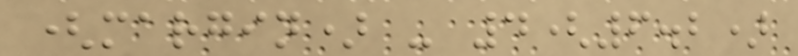(margin) - 4(6.2)
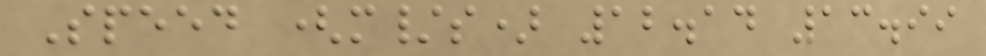Speed (m/s) 12.14 13.99
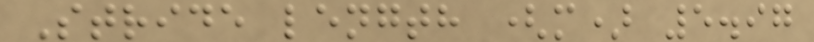Stride length (m) 5.97
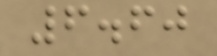6.60
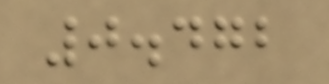0.472
